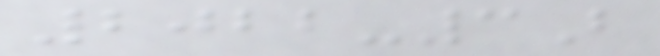2022-3B
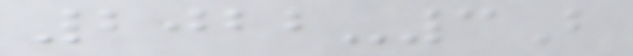2022-3B
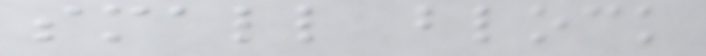small block
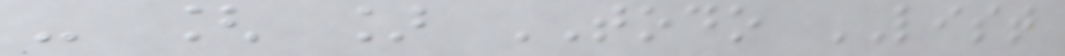- [ ] TODO LIST
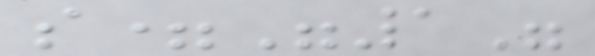s="1"
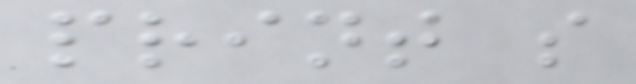print s
